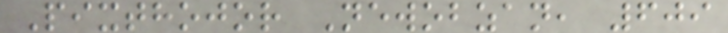Pixthojor Newobzan, 609
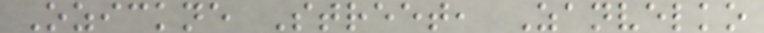Ozickne Street, Zanvelko
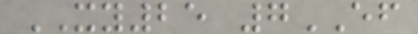XY25 7EF
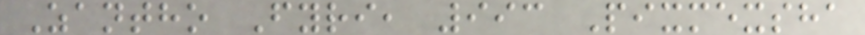Zantho Fyri, 993 Pixmexsha
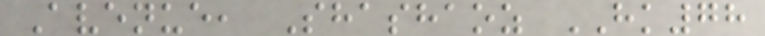Avenue, Shashaoz HK78
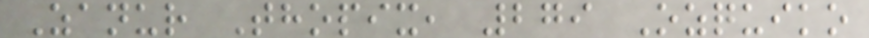Zanur Thopix, 279 Ozquiko
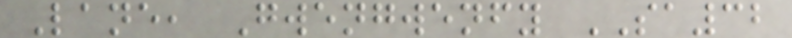Lane, Gwengwenfy SA32
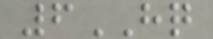6HQ
